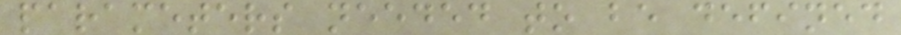parameters needed to be defined
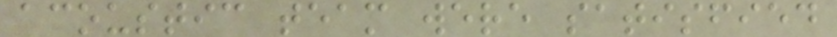acoustic team were satisfied
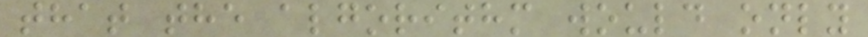that the algorithm would only
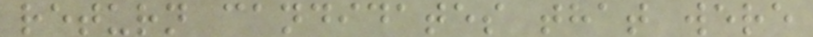return candidates that were
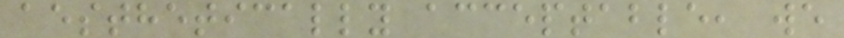aesthetically acceptable, we
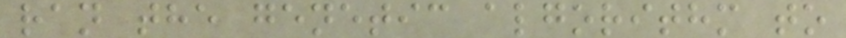ran the genetic algorithm to
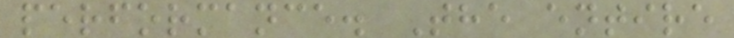performance. The entire
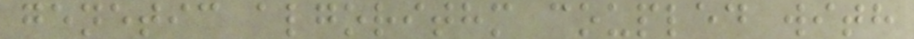genetic algorithm coupled with
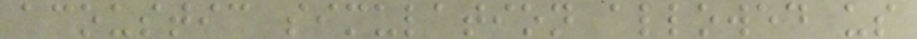acoustic simulation allowed us
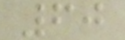60
